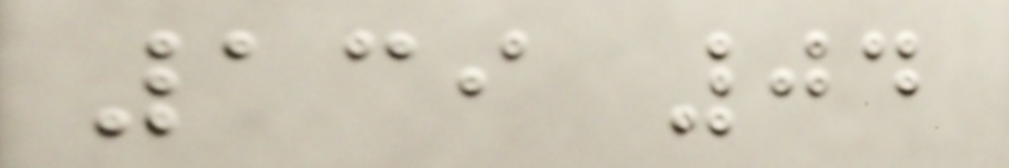139 04
